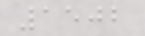1502
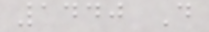1440 D
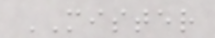MISTER
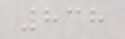838
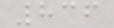836
